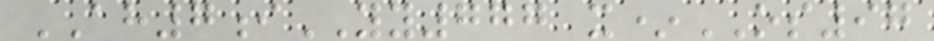AH7iYY777 x*OS97
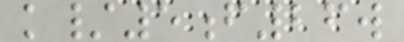k/5f26w
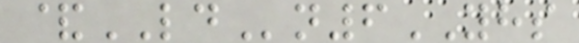&LDn6YHS
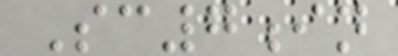Sc7in
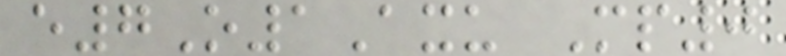e7O1Axu Mp0
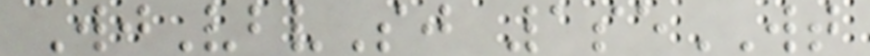WjVbvSj 1seWT
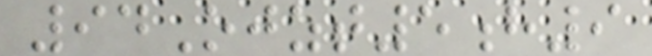94Ojzt5h9
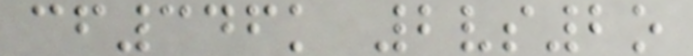cf346k 2vs2o
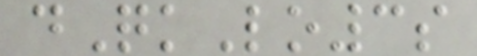dQkLo3s
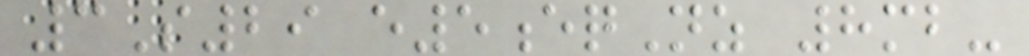3S29 e5eqNz 8mb-
